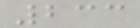233
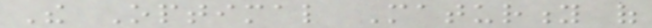The Optimal Maturity of
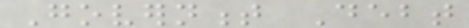Government Debt
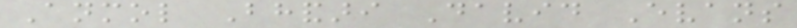Anmol Bhandari David Evans
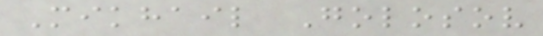Mikhail Golosov
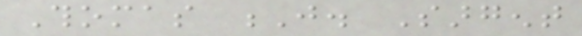Thomas J. Sargent
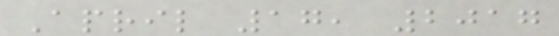April 17, 2017
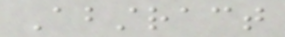Abstract
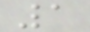1
